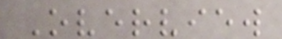Overview
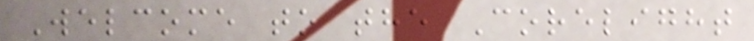Welcome to the Corelight
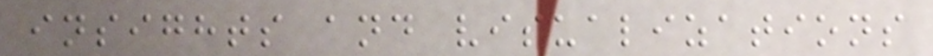insights and visualizations
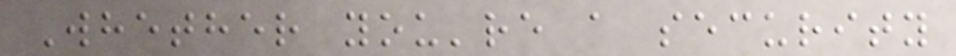Whether you're a security
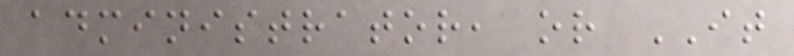administrator, or IT
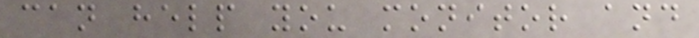can help you monitor and
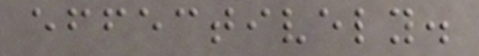effectively.
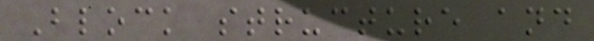Block structure and
